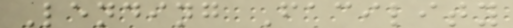Lending Facility
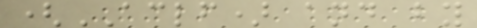(ACLF) and by
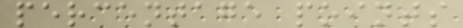percentage points
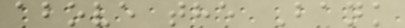above the Bank
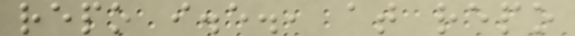repo i.e., at repo
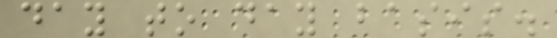day to day basis.
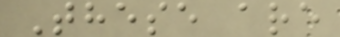These are
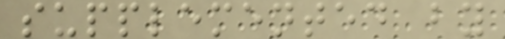supplemented by
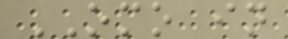OMO in
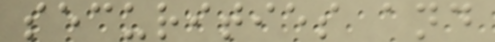securities and
